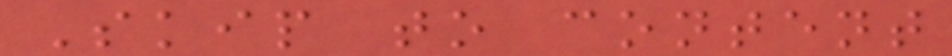Skip to content
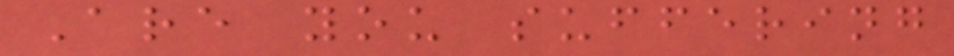Are you suffering
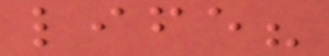life?
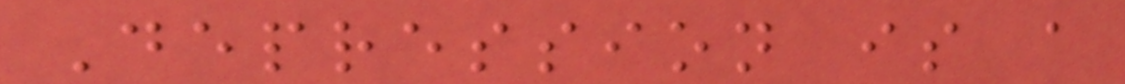Depression is a
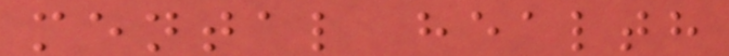mental health
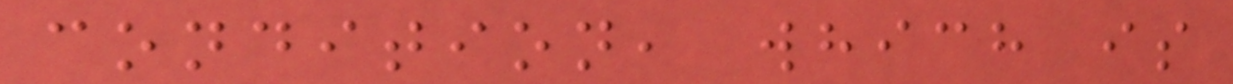condition, which is
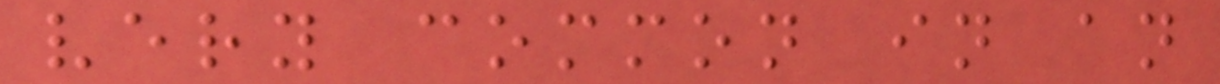very common in an
